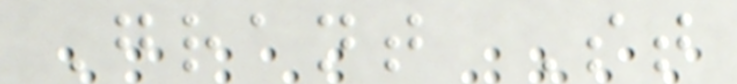Grant St
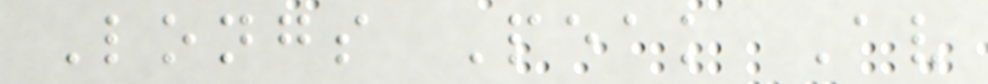Longs Peak Av
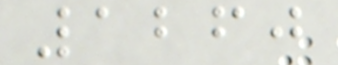1260
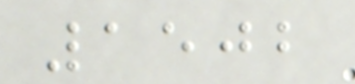1502
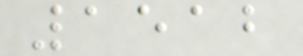1512
